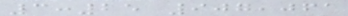3:25 907,061
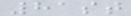81st
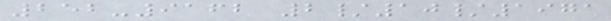252-9162 2/10/1971
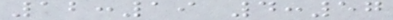12:19 4:57
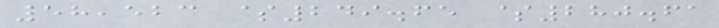58,523 $249.65 $280.61
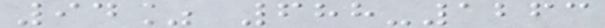94% 688-1263
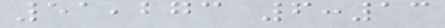51,273 6:13
